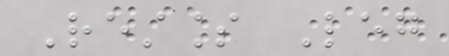Restless Leg
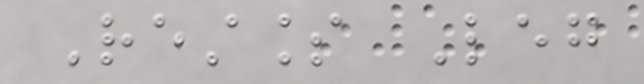Restless Leg
